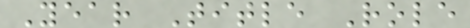Year Title Role
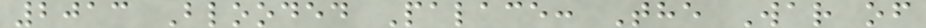2013 Blooded Palace: The War of
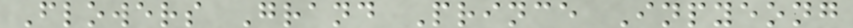Flowers Grand Prince Inpyeong
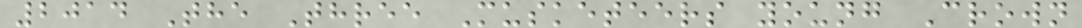2014 The Three Musketeers young Crown
